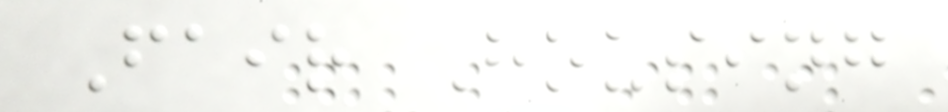Fair Housing
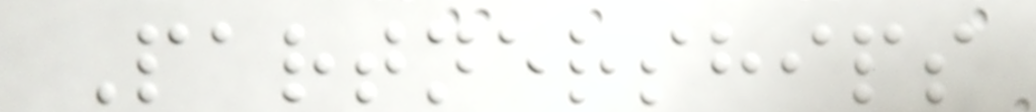Partnerships
